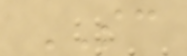SC
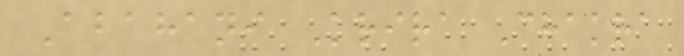Abahani Krira Chakra
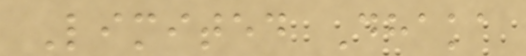Limited Dhaka
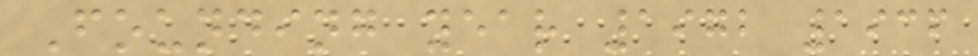Founding year 1972 1936
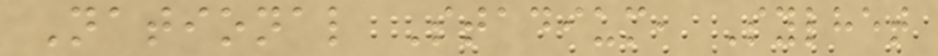National Stadium, Sylhet
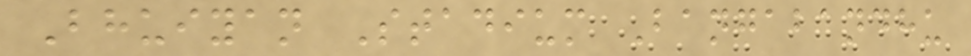Bhuiyan Stadium Bangabandhu
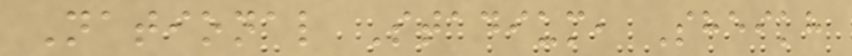National Stadium, Sheikh
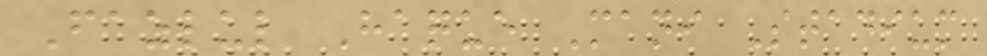Fazlul Haque Mani Stadium
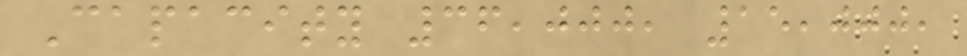Capacity 36,000, 15,000,
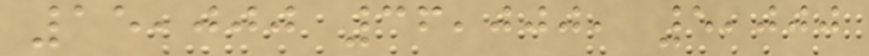15,000 36,000, 5,000
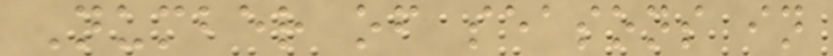Number of seasons in
